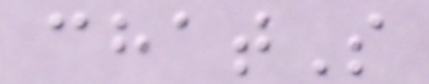chatS
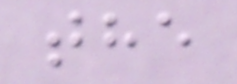the
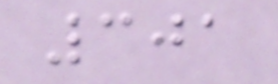301
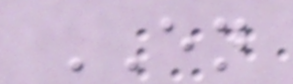EN
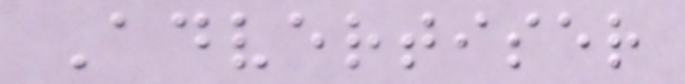Advertiser
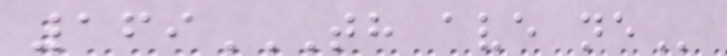169TH AVE NE
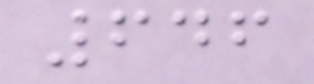646
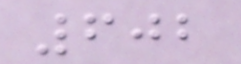602
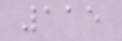115
